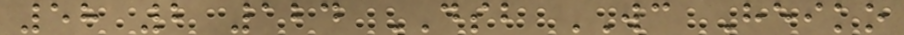58 2 124 DSB WC Heiko
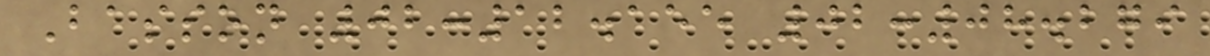Basson 02:12.155 02:08.279
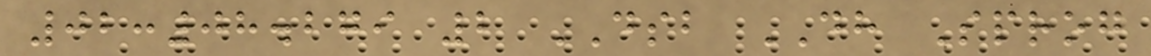02:08.279 2 DSB DH Sprog
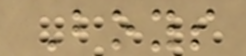Boys
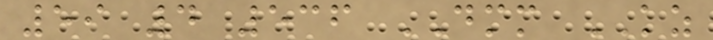59 4 536 DMM KZ
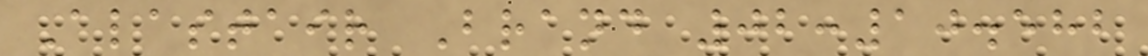Alastair Brand 02:10.582
